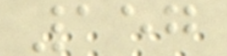157
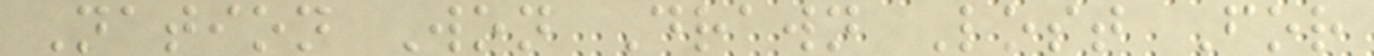Nation Won Drawn Lost For
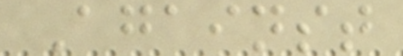Against
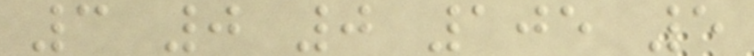3 0 0 105 5
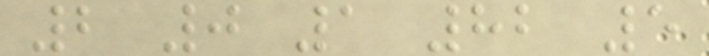2 0 1 82 5
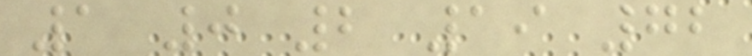1 0 2 19 72
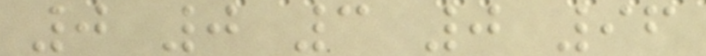0 0 3 0 96
